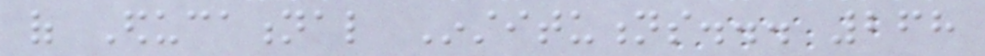of Educational Institutions... 268
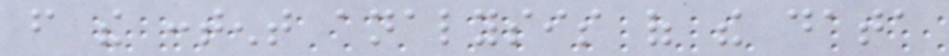from the content analysis of the data
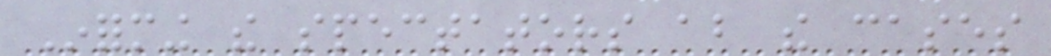Informing the spectators about the cases
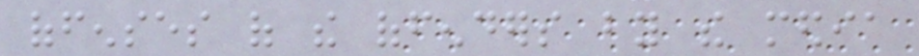offenses of the offenders by the media
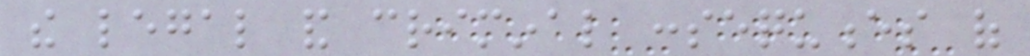the legal and criminal consequences of
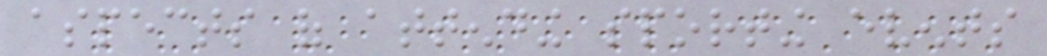aspects of attending sporting events
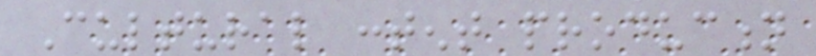Cultural content production
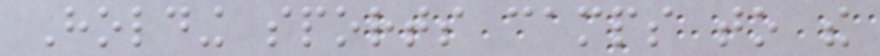Holding sports camps to the
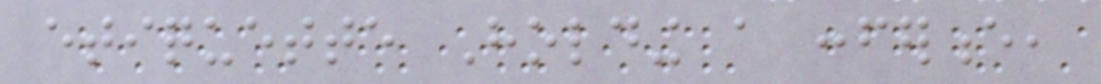etiquette Holding a conference,
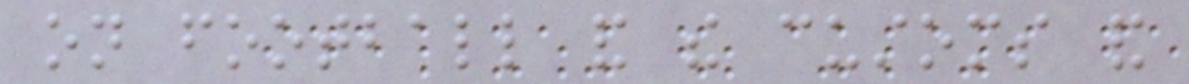on football and the customs and
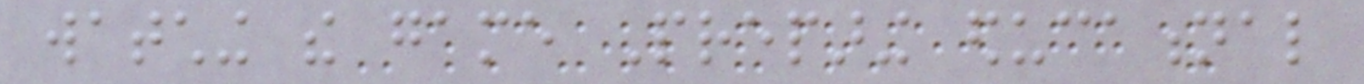watching the game Preparing educational
